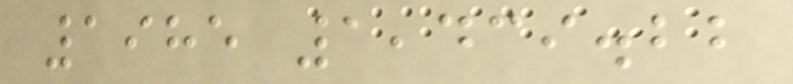1985 1,439.22
